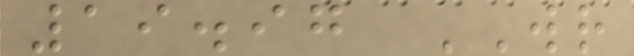19.97 WR
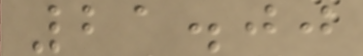21.00
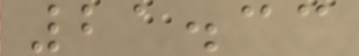21.33
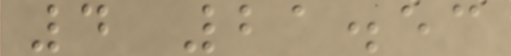4 21.53
